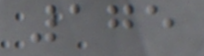175
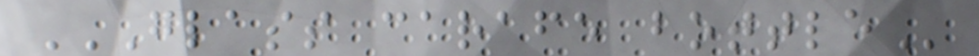GLASS CARAFE BOTTLE
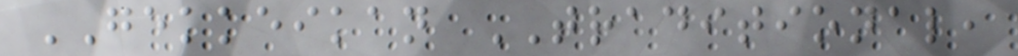GEKKEIKAN TRADITIONAL,
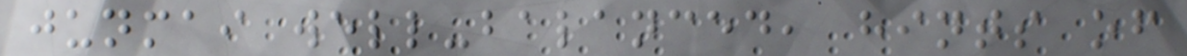junmai well-balanced, hints of
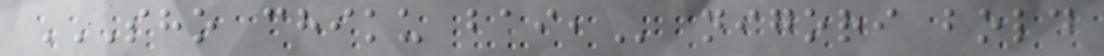SHO CHIKU BAI, nigori bold
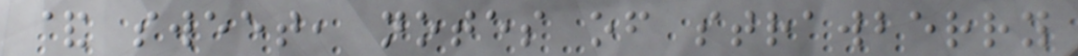& sweet, notes of strawberry
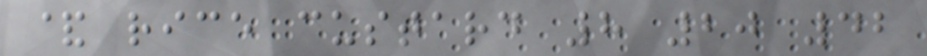& rice custard 8 20 42
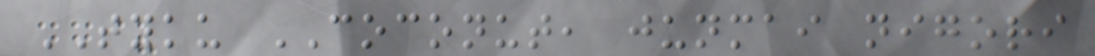TYKU COCONUT, junmai nigori
